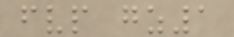fvp gz1
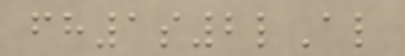fh1s2lAl
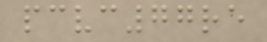pcvc77re
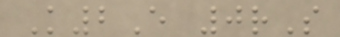K2E 0rS
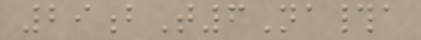29bT6Na#a
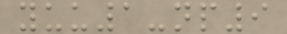yuu1-np9
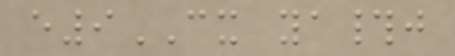e9CX ya#j
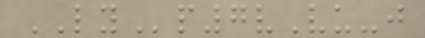LYp7vVu-j
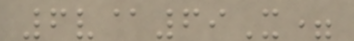6v@69X=
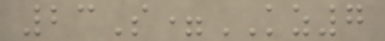23S=KZ7
